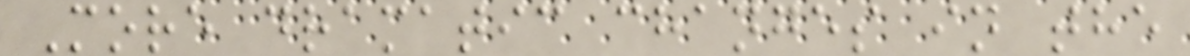More dramatic changes in the
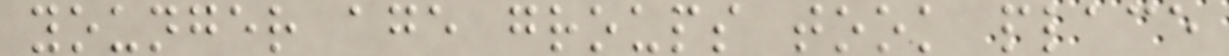younger age groups took place
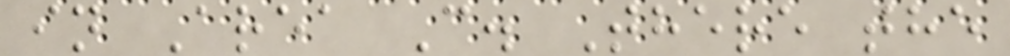in Area C. There the
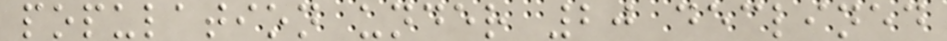population under 20 declined
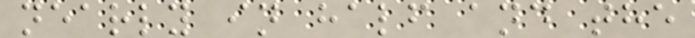nearly in half and the
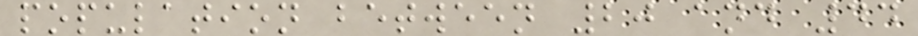population between 20 and 44
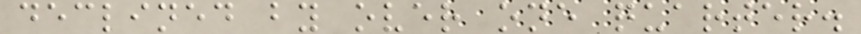declined by over one quarter.
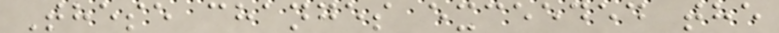These changes exceeded the
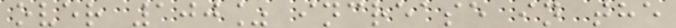over 100% increase in the
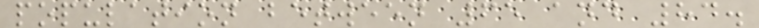population between 65 and 84.
